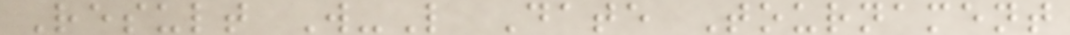Result W-L Date Tournament
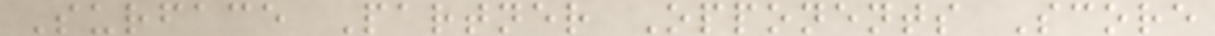Surface Partner Opponents Score
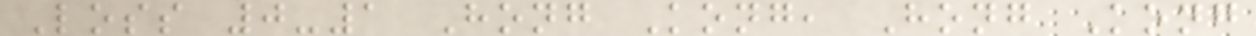Loss 0-1 Hong Kong, Hong Kong
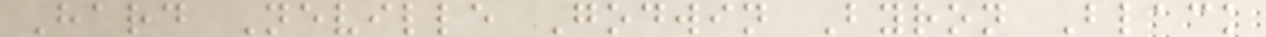Hard Neville Godwin Byron Black
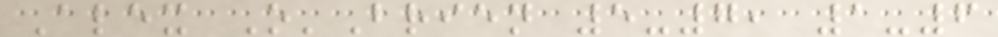Alex O'Brien 5-7, 1-6
